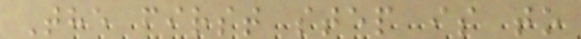The first step is to
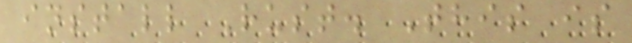install Rust. This is
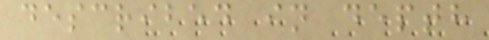described in depth
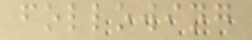following
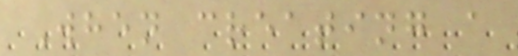When creating a
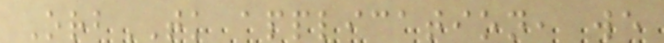OrbTK application, we
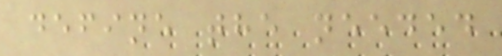define the needed
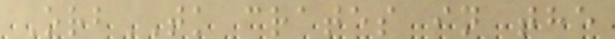OrbTK crates in the
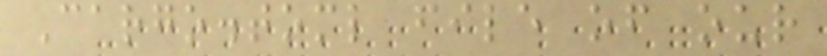Cargo.toml file of our
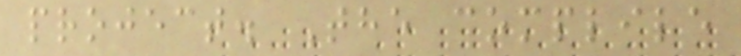project. The complile
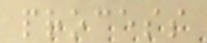process
